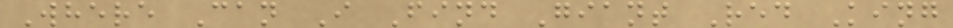Where Can I Find Giant Red King
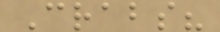Crabs?
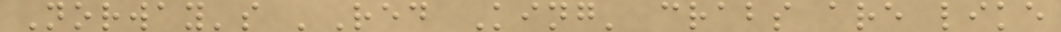Norway's 'Red King' crabs are like
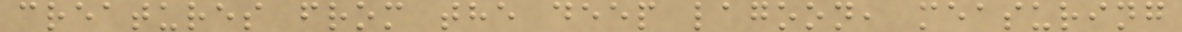creatures from the deep lagoon, measuring
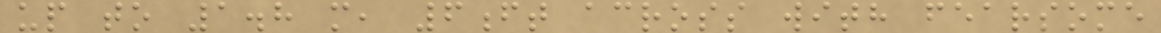up to 1.8 m, 6ft across with fearsome
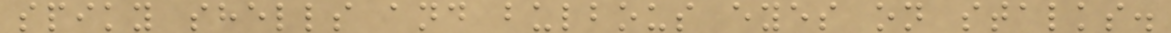spiky shells and bulbous eyes on stalks.
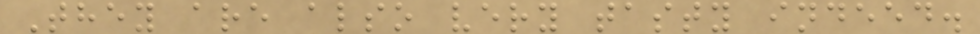They are also very tasty indeed.
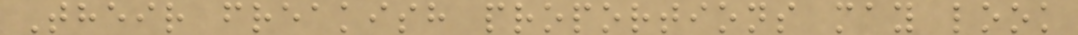Their freakish proportions may look
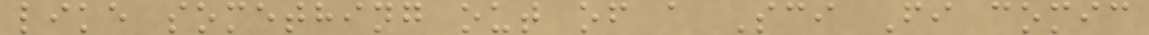like something out of a Sci Fi comic
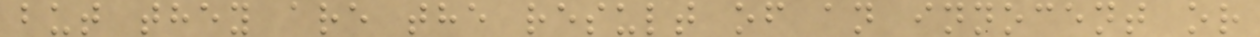but they are the result of an innocent or
